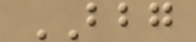BBG
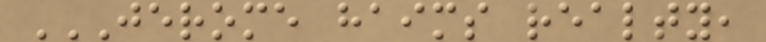JEROME HAIMS REALTY,
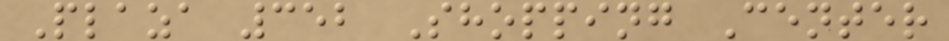Plaza 352 Shopping Center
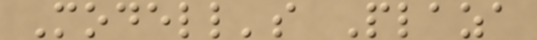Modell's Plaza
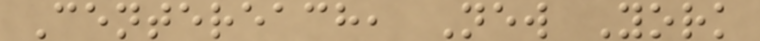Centereach, New York
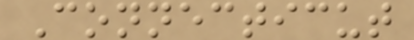Connecticut
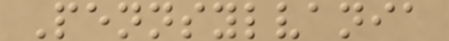Pennsylvania
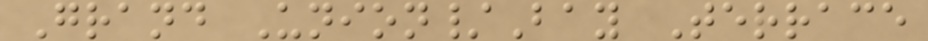Grand Union/Bay Terrace
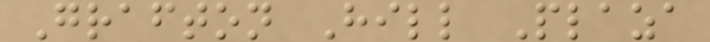Grafton Hill Plaza
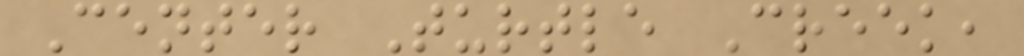Center Turtle Creek,
